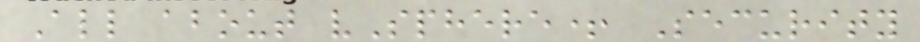All about vSphere+ Security
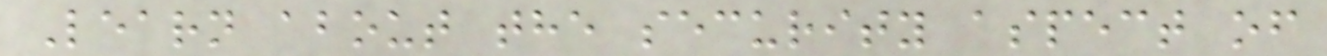Learn about the security aspect of
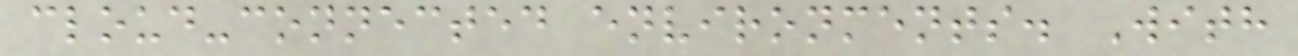cloud-connected environments. With
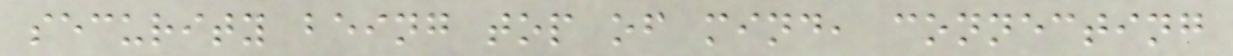security being top of mind, connecting
